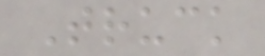Truck
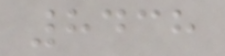8438
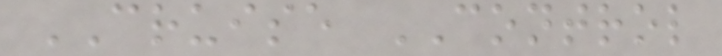CRUISE CONTROL
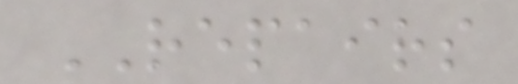REPAIRS
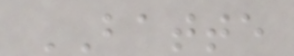BATTE
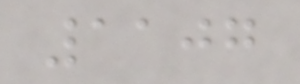1107
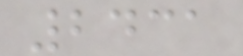2431
